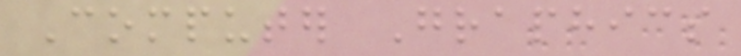Computer Graphics
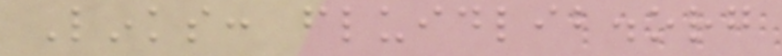Links: fluidlib.org
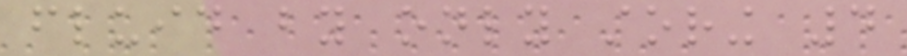fluid by only storing 4
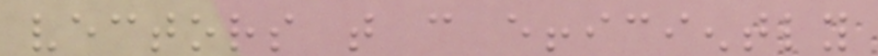vectors that can efficiently
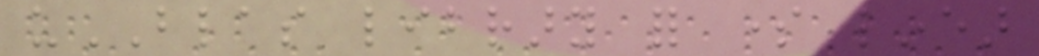uBLAS library for some linear
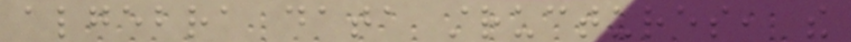algebra data structures, the
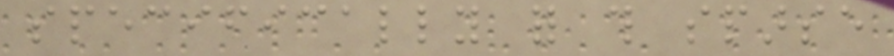specifically for this sparse
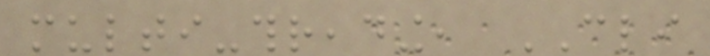multi-threading, CLI
